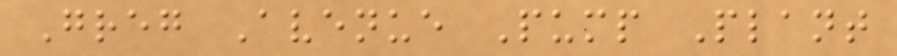Greg Avenue Pump Plant
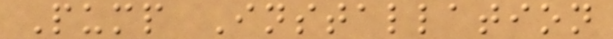Pump Installation
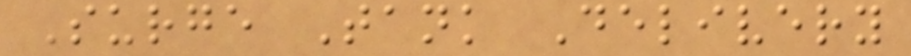Surge Tank Delivery
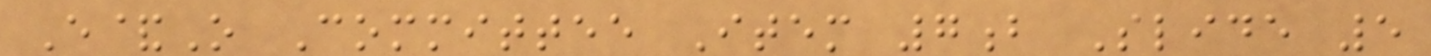E&O Committee Item 7b Slide 5
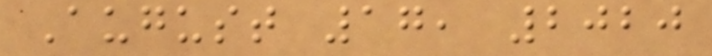August 17, 2020
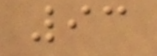93
